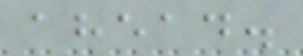ahead.
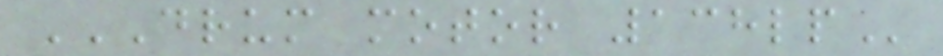DRUM MOTOR 138LP
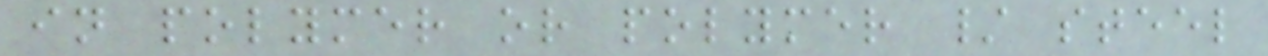in polymer or polymer / steel
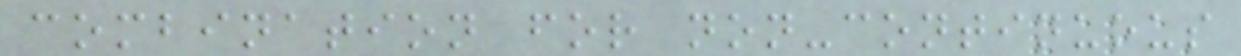combination for non-continuous
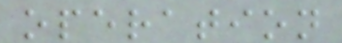operation
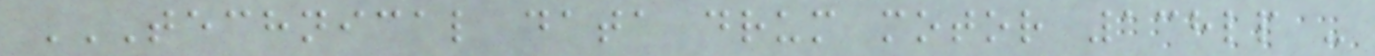TECHNICAL DATA DRUM MOTOR 138LP -
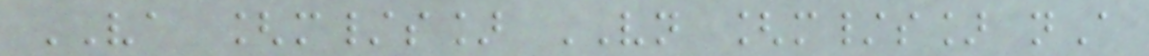VA [m/s] VN [m/s] nA
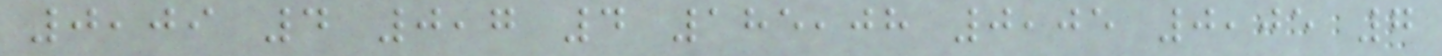0,09 4 0,7 4 185,08 0,05 0,05 7
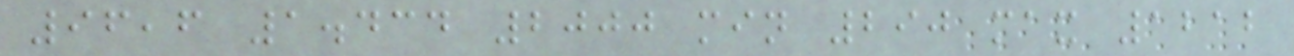96,6 1.434 2000 min 290 max 1212
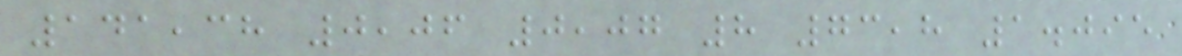141,38 0,06 0,07 8 73,8 1.095
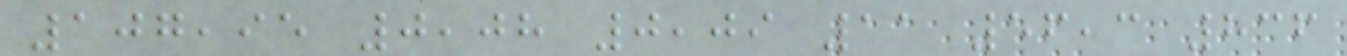107,95 0,08 0,09 11 56,3 836
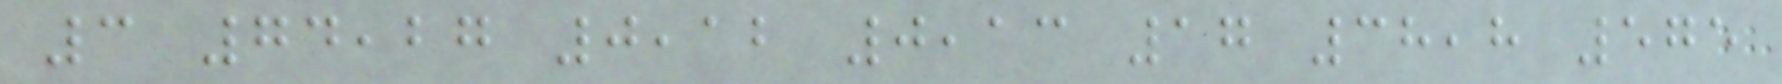3 74,27 0,12 0,13 17 38,8 575
